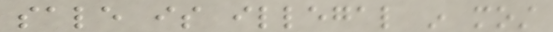sale is illegal in most
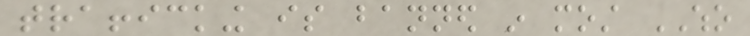trafficking is banned in most WHO
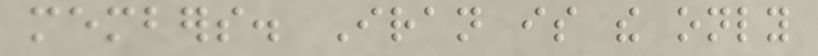members. Iran is the only
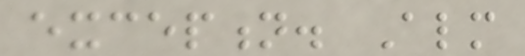exception. Almost
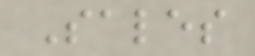Sales
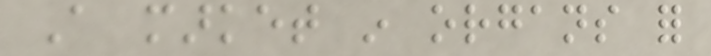A market in organs for
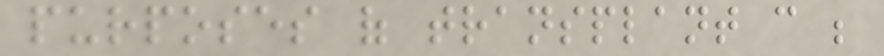purposes of transplant can be
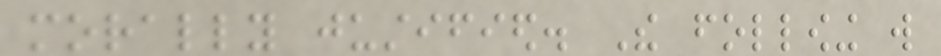morally justified. The following will
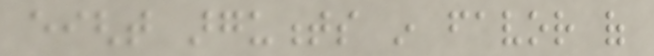eight arguments in favor of
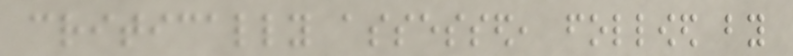critically assessed, followed by
